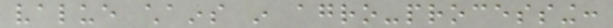value chains in agro-processing:
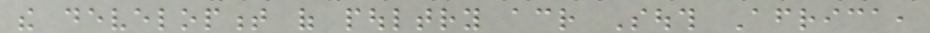the development of poultry across South Africa,
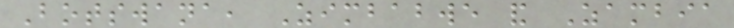Botswana, Zimbabwe and Zambia
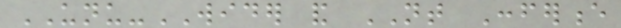UNU-WIDER and NT Conference
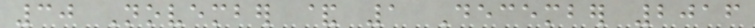30 November & 1 December 2016
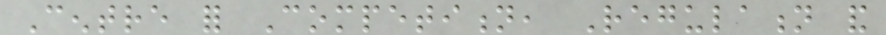Centre for Competition, Regulation and
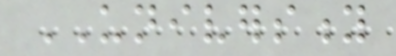UNIVERSITY
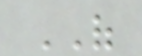OF
